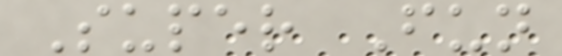Super Fun
